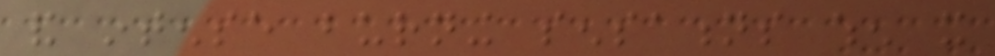and intense burning sensations when it
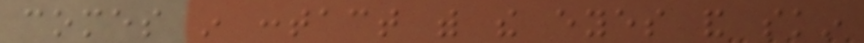comes in contact with the eyes and skin
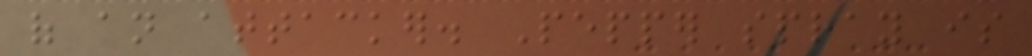of an attacker. Pepper spray is
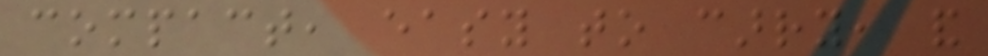compact, easy to carry, and
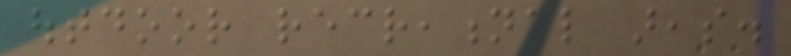outdoor recreational areas.
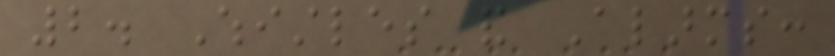2. Whistles and Alarms:
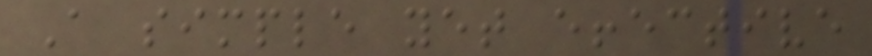A simple yet effective
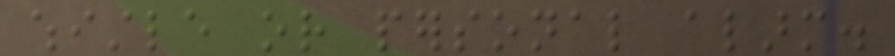whistle or personal alarm.
